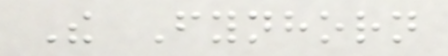The Fynhorn
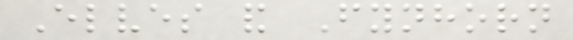Elves and Fynhorn
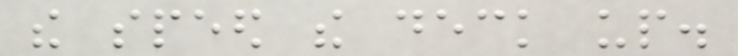the speed the deck up.
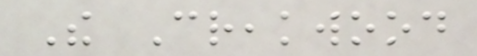The Creakwood
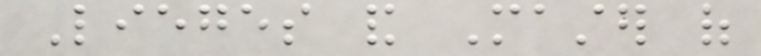Lieges and Master of
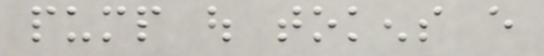pump out tokens every
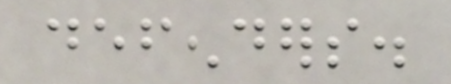defenders.
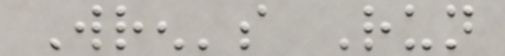Wren's Run
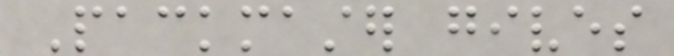Packmaster gives
